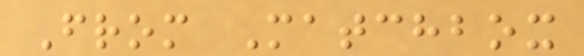From Matchbox
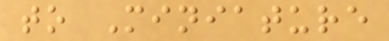to Miniature
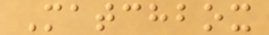Matchbox
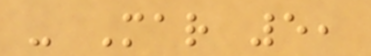- Mar 5,
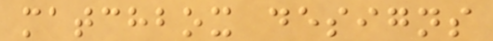matchbox designs
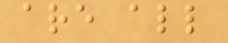are all
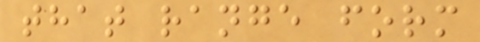that range form
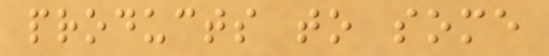products to some
